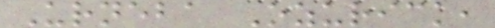Urneba Ozurick,
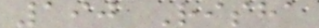190 Risha
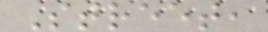Street,
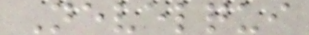Nevelqui
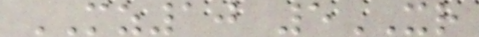MZ10 5XR
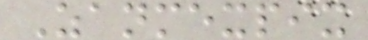Zanmexpix
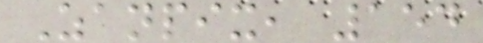Zanpix, 154
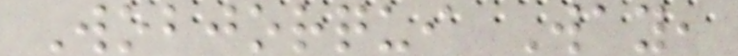Wobjorqui Way,
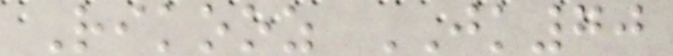Rikooz JK70
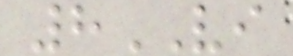8VI
